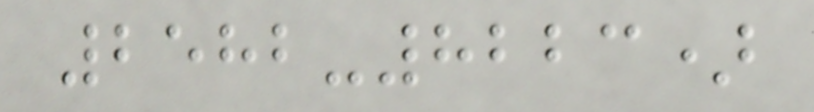2582-8223)
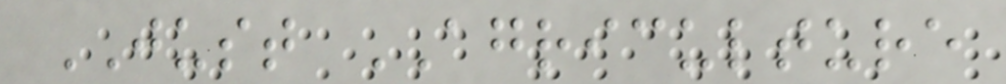JUST AGRICULTURE
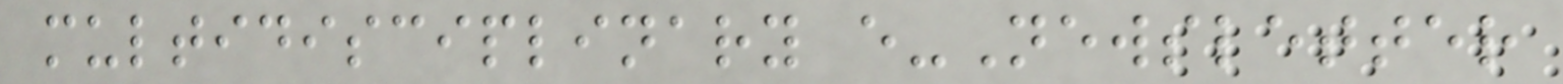multidisciplinary e-Newsletter
